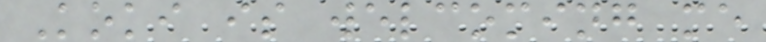Koki is welcoming me
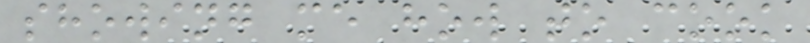showing me how to cook
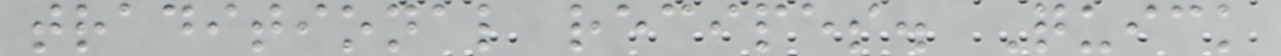traditional recipes. Quick
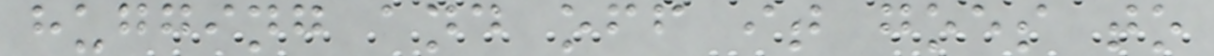hugging and off it goes to
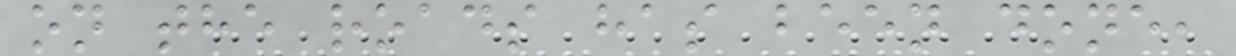on the roads has been done,
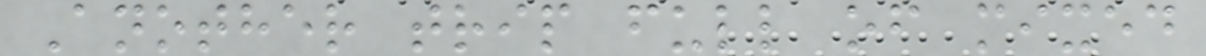Another trip full of mixed
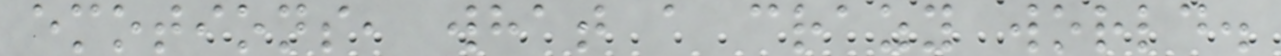emotions, what a crazy world.
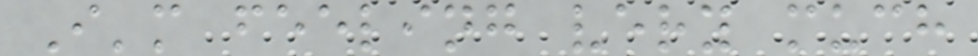I'm feeling very much
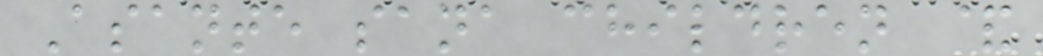Asante sana children &
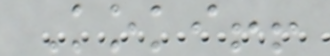Koki!!
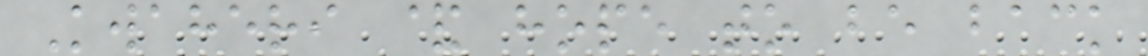Kwaheri & hope to be back
